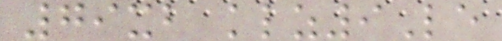79xb klz9Le
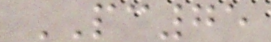PC75
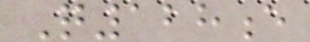Q128e
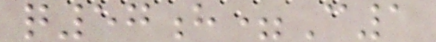q57h=C1
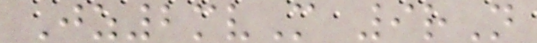Jz2mvM 9rN
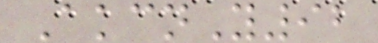AkcnY92
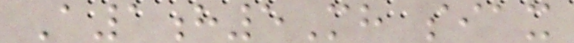A1h5Mh siax
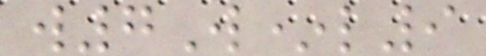w7W*l9
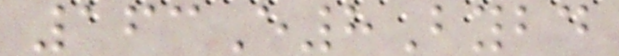163E8Bybd
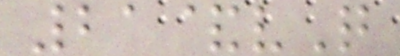21&vQ
